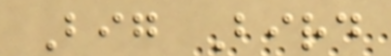Big Bird
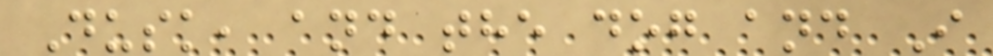Dusk, and the dog and I
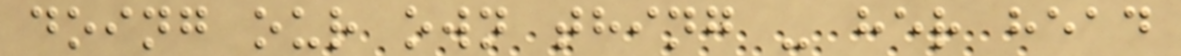doing our own thing - her head
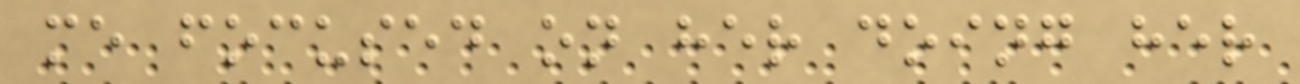me focused on her doing her
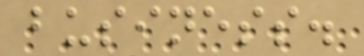business.
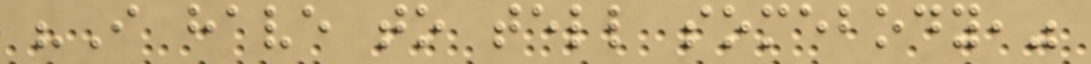"I have to tell somebody,"
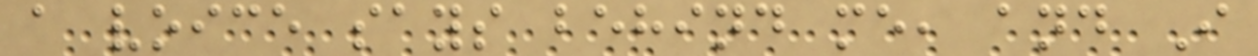a voice says behind me, and I
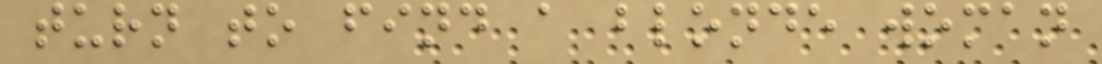turn to find a blonde woman
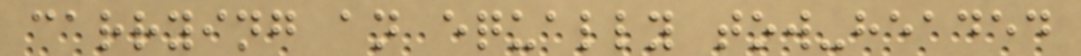carrying an equally tow-headed
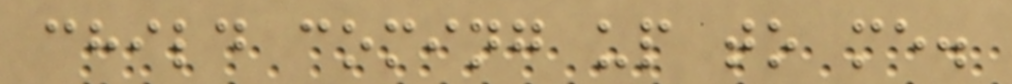child coming up to me.
